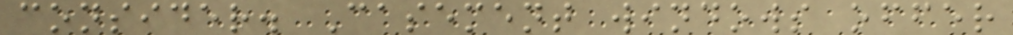consider. Casement windows offer
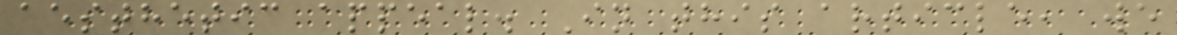aesthetic appeal. In this article, we
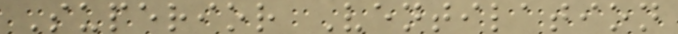Superior Ventilation
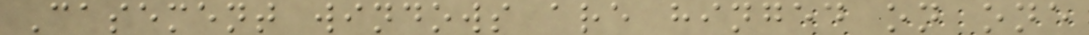Casement windows are hinged on one
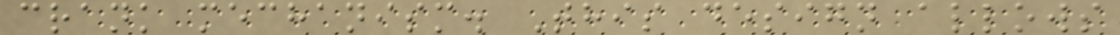crank mechanism. This design allows
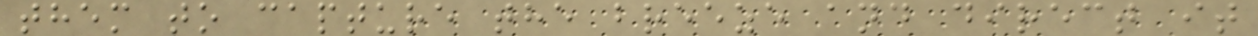them to capture the breeze and direct it
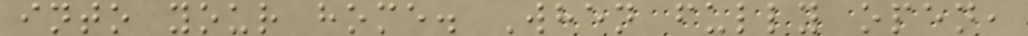into your home. When fully open,
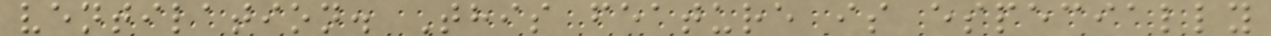ventilation. This feature is especially
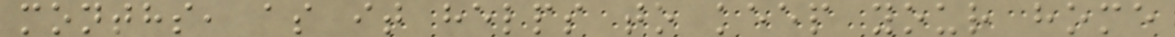months, as it helps to keep your home
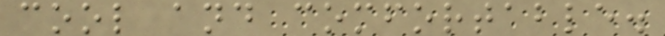cool and comfortable.
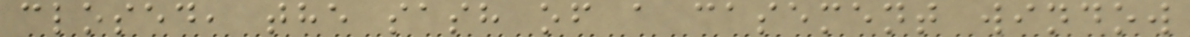closed, the sash of a casement window
